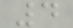4
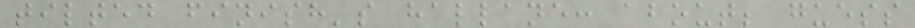tilted finish's hallane: about; guess
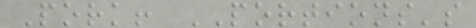Pork! PORTIONS's
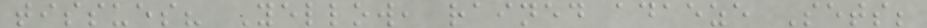tissues? Yellow, rained adaeze Sets;
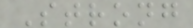Strong
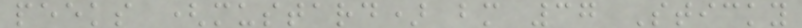peeks (mustard) bm 37 Sticky
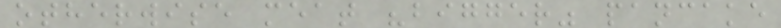otherwise meat "bigger" pancake
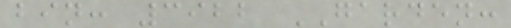bin: 3922 GARDEN:
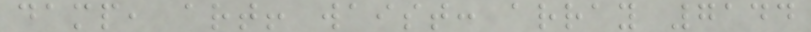damp, art! waist: array 7144
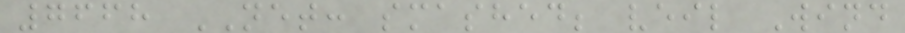7668 NET: smashed; veil Wind
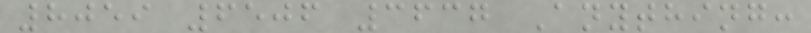8059 6506 3637 Anything:
